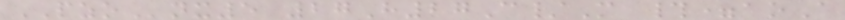PZOnx5 27H27C/M #=aoA
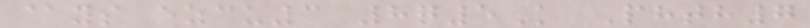@ys ezcu3 8q5K Phth7
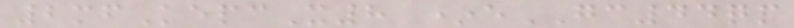2mfKepcX8 *eGC44qp
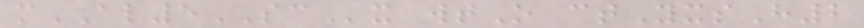mAL5SCx wtO ctYxsH2
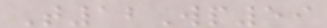T12Wp59
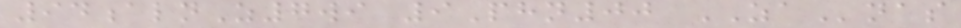94alnZ7wi 9Phn00 ZAnas
